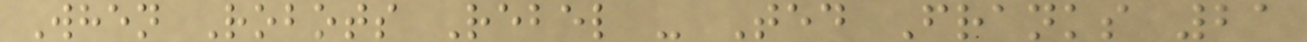When Robots Rebel - Ted Franks 21
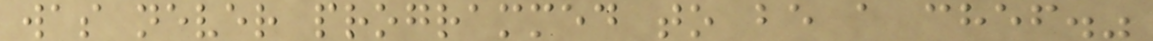was never programmed to be a chef."
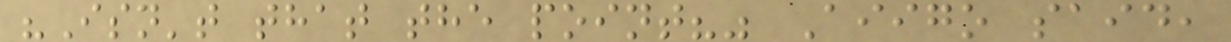"Isn't that the point?" Aiigo said,
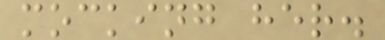mocking her.
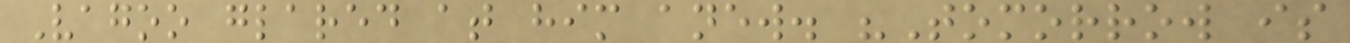Vagoo glared at him anew. "Tomorrow is
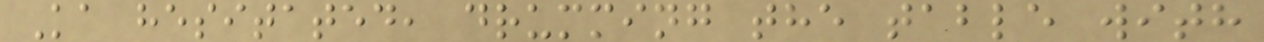Ka hesitated, drumming the table with
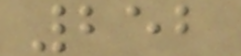252
